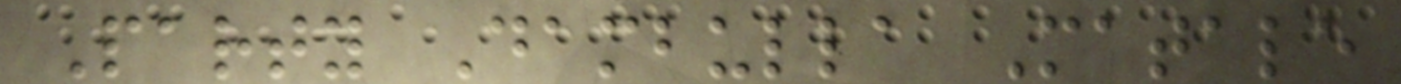Party Dambulla Matale
